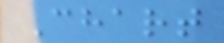Chart
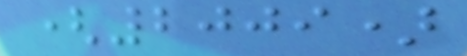(2009)
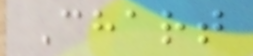Chart
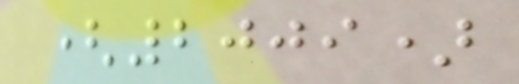(2009)
